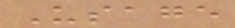Usage
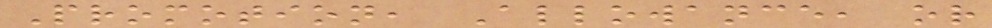Promotion, Allowance, or
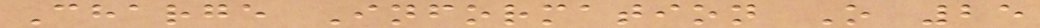Charge Information O 25
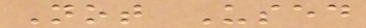Not Used
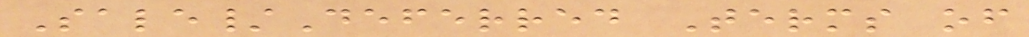Sale/Deferred Terms of
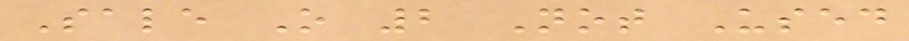Sale O 2 Not Used
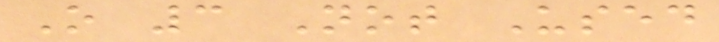O 3 Not Used
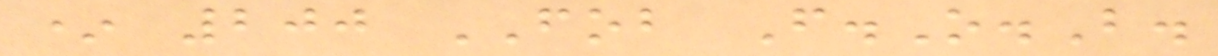* 200 FOB F.O.B.
